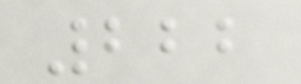222
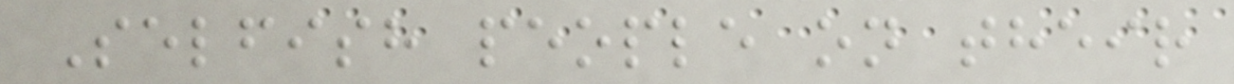Selfish people on their
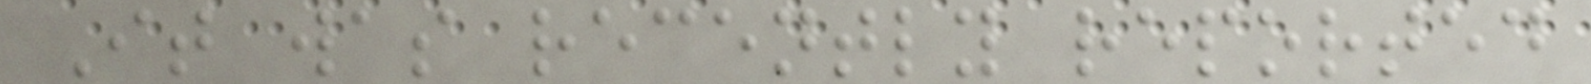It was recently reported
